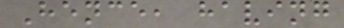Hence, having
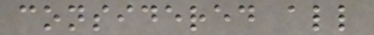considered all
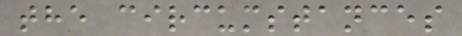the circumstances
